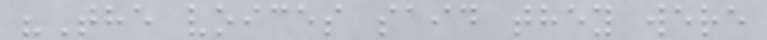"The voices said they were
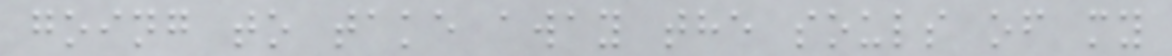going to take away the souls of my
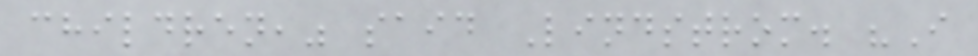children," said Lindstrom. "I
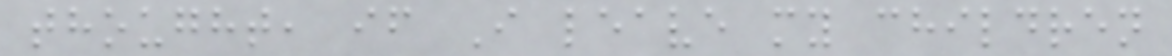thought, if I leave my children
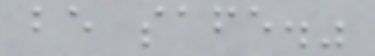be safe."
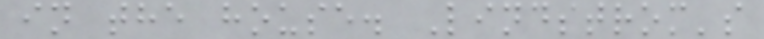in the house. Lindstrom's
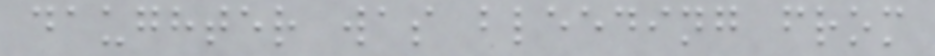daughter was bleeding from
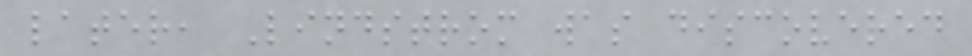later, Lindstrom was discovered
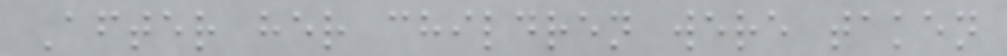After her children were taken
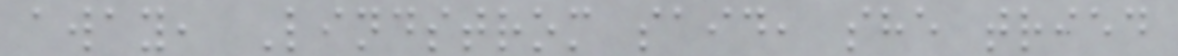away, Lindstrom said, she tried
